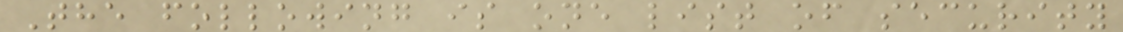The following is one list of security
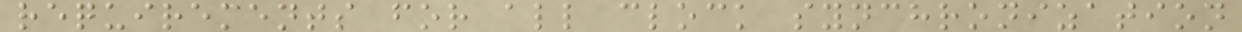requirements for all clock synchronization
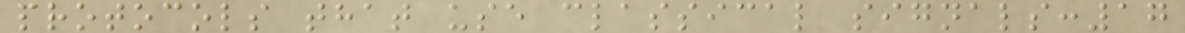protocols that use classical signals:17
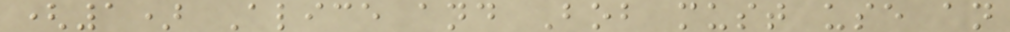(1) Alice and Bob must use an
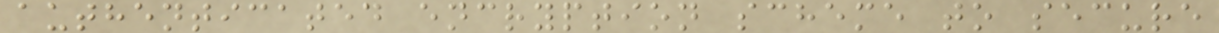authenticated encryption scheme to secure
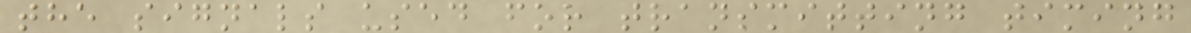the signals used for transmitting timing
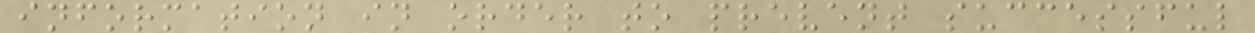information in order to prevent successful
